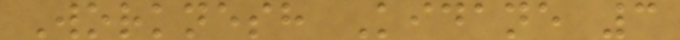Worknesh Kidane 3
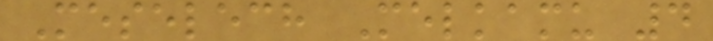Meselech Melkamu 4
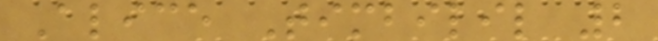Alice Timbilil 2
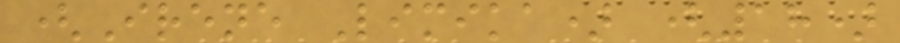(Irene Limika) (18)
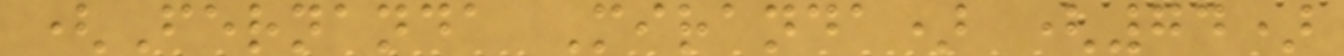(Fernanda Miranda) (74)
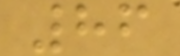86
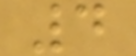4
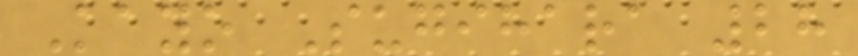Kayo Sugihara 28
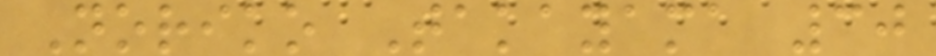Noriko Takayama 30
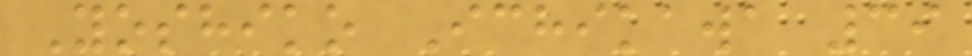Yoshiko Ichikawa 39
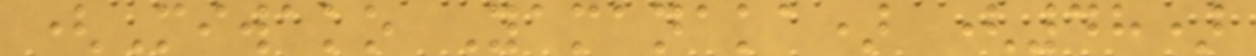(Miwako Yamanaka) (48)
